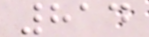814
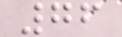76
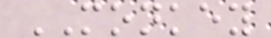MONKEY
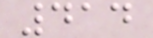414
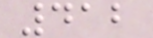412
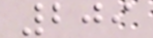209
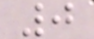0
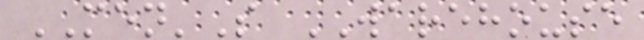MEN'S WAREHOUSE
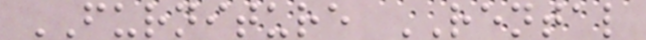FURNITURE RENTAL
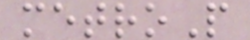metroP
